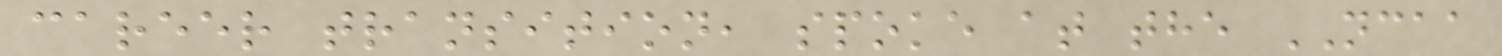career transition, spoke at the NCAA
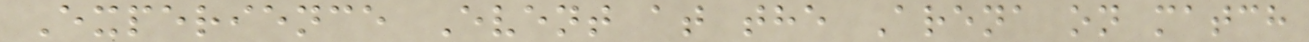Experience Event at the Arena on match
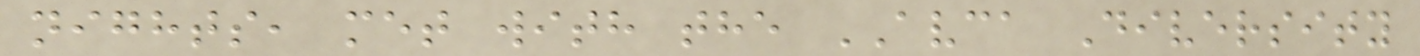nights, met with the AVCA Diversity
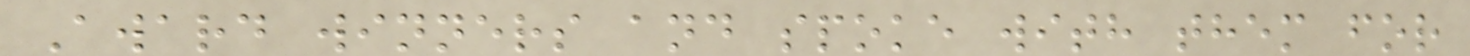Award winners and spoke with them for
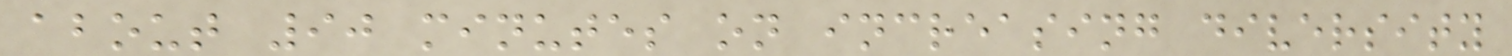about 90 minutes on increasing diversity
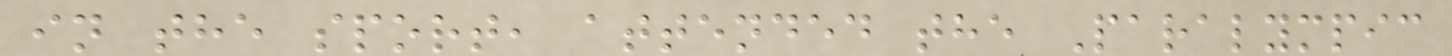in the sport, attended the Paralympic
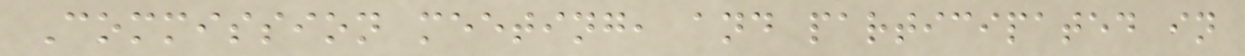Commission meeting, and participated in
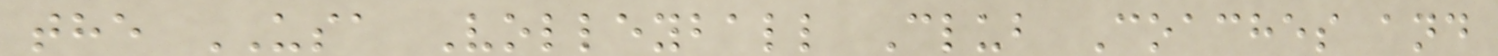the USA Volleyball Club Coaches and
